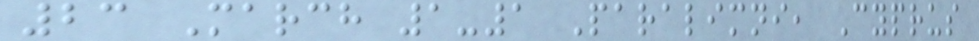23 March 1-1 Paralimni, Cyprus
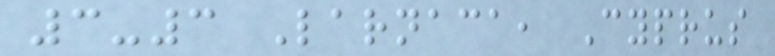3-3 Larnaca, Cyprus
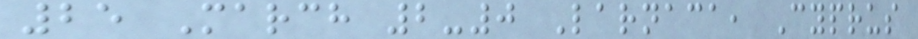25 March 2-0 Larnaca, Cyprus
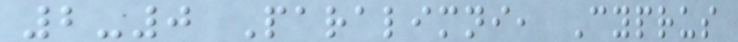2-0 Paralimni, Cyprus
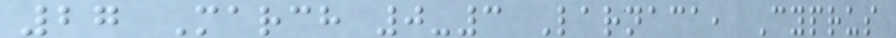27 March 0-3 Larnaca, Cyprus
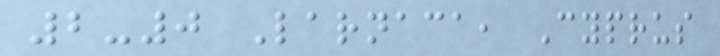2-0 Larnaca, Cyprus
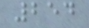254
